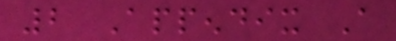2 Appendix A
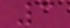3
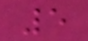5
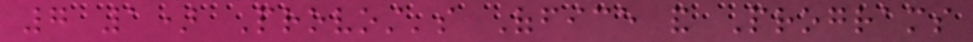7 1) Provost's Office and Programs
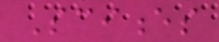Sciences
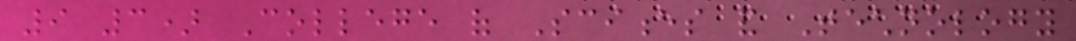9 3) College of Sciences and Technology
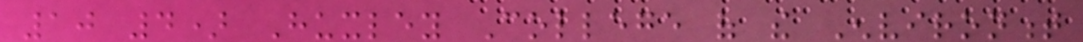10 4) Huxley College of the Environment
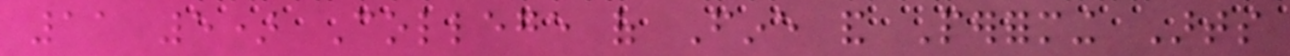11 5) College of Fine and Performing Arts
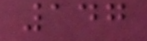147
